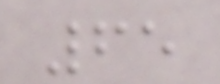65
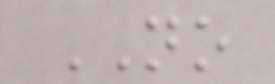NO
